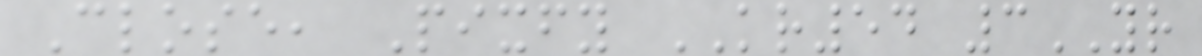Close, Pixfy KR54 3YR
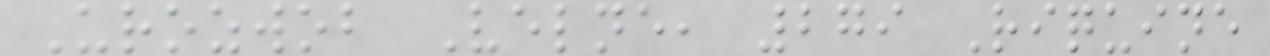Urozwob Velne, 279 Riquine
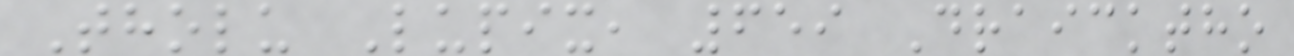Tholu Lupix, 659 Draicktho
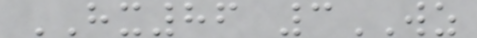HX86 3WZ
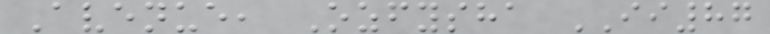Avenue, Ozfysha II87
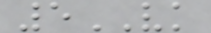5VK
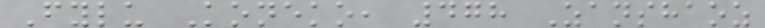Fylu Koneko, 478 Zanshaoz
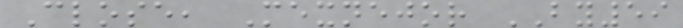Close, Mexnejor BY59
